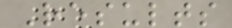Results
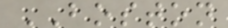BOSTON
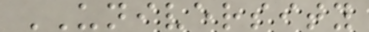UNIVERSITY
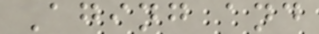Aging and
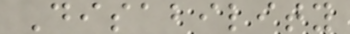Disability
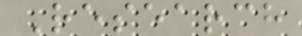Research
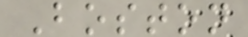Boston
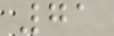71
